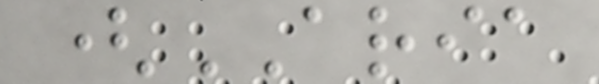(ARIA
